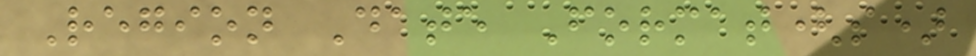Region Date Format(s)
